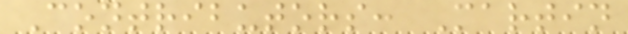Contributors: Martin
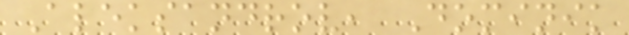Aleksandrov, Dominik
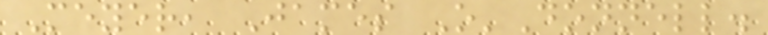Meyer, James O'Donnell.
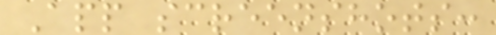App screenshots:
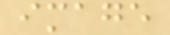image
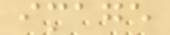image
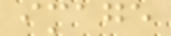image
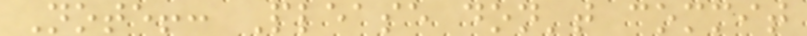Note!: Please don't commit
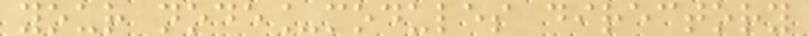your node_modules directory
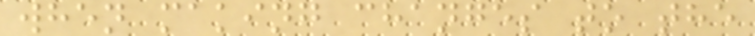when making changes to the
